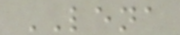LENA
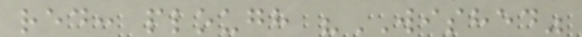red: plough "WISHED"
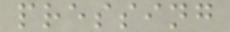pressing
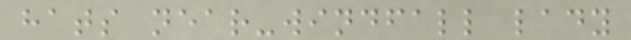hats near-windfall lady
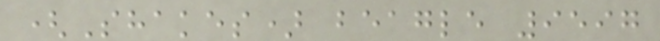(Shakes) beagle 9597
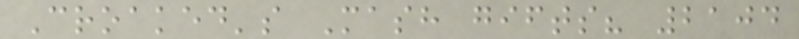Croaked's Mash gifts? 2104
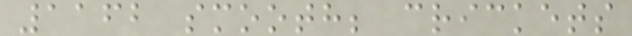1162 smooth; crickets
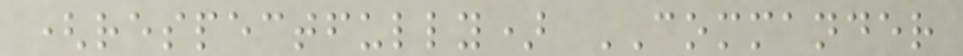(respectfully) COMMANDER
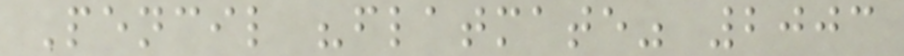Pencil "flatmate" 2003
